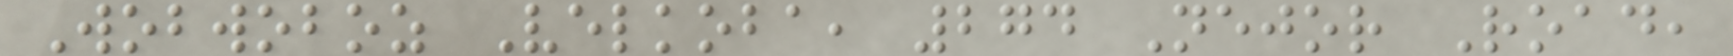Wobwoboz Velkoba, 274 Nejor Road,
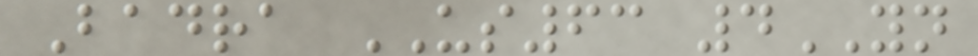Badra US63 4YN
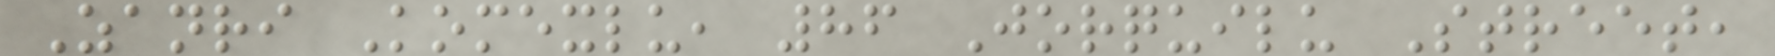Zanri Komexlu, 86 Jorquilu Street,
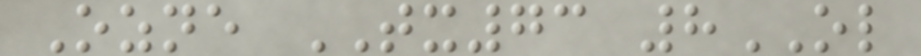Ozne TX73 8OL
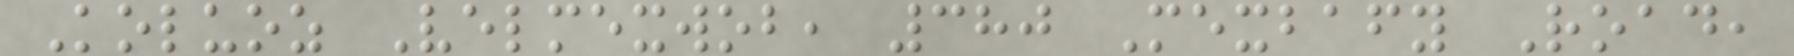Koluoz Velmexwob, 380 Mexbafy Road,
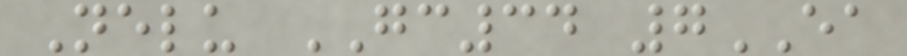Nelu GC34 7EA
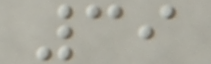39
